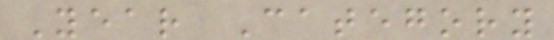Year Category
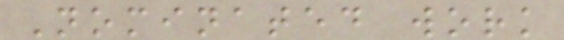Nominated work
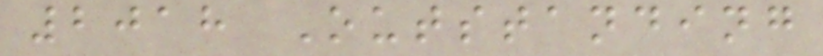2018 Outstanding
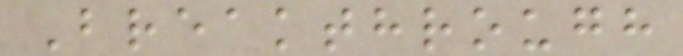Breakthrough
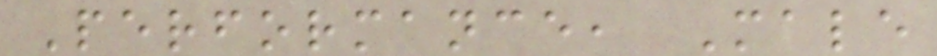Performance, Male
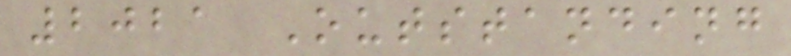2021 Outstanding
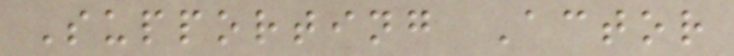Supporting Actor
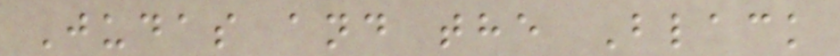Judas and the Black
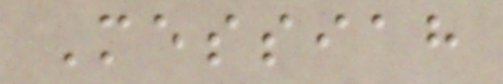Messiah
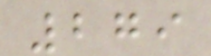279
